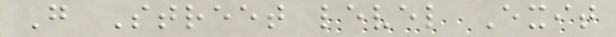G Street level Exit
